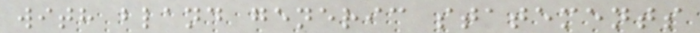with bland generic statements
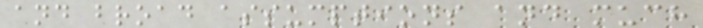and broad assumptions and much
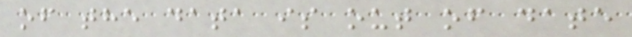of the data is out of date
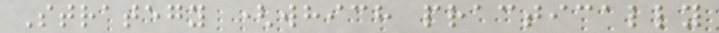Strategy (which practically
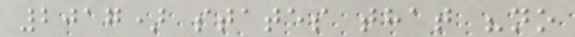2017) states that "no
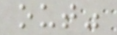out"
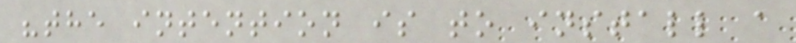"the intention is to install a
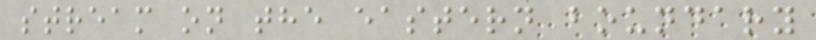stream on the eastern boundary
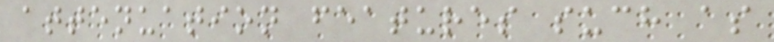attenuation features such as
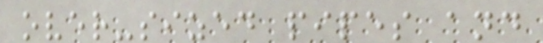over-sized pipes and
